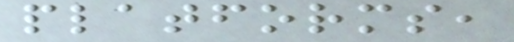platforms,
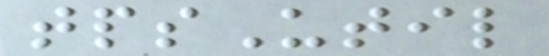tpsUtil
